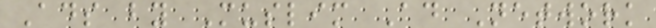Ads by Muslim Ad Network
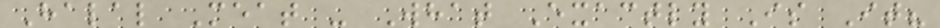Halal Meat - What Exactly Is It?
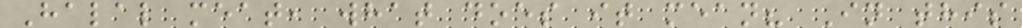Halal meat, what does it mean? In this
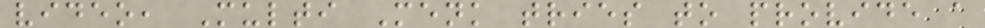video, Multi Menk tries to provide a
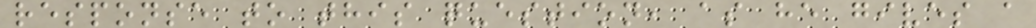response to this question, as he gives a
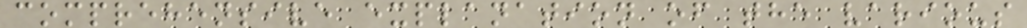comprehensive explanation of the various
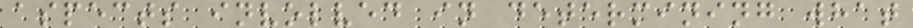aspects involved in determining what
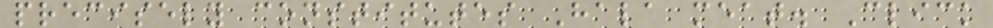precisely constitutes Hala meat. Click
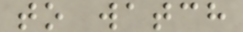to watch
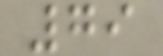79
